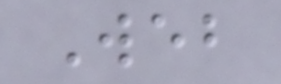Web
